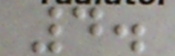4.
